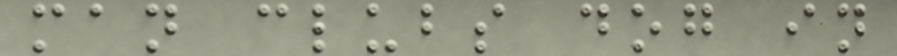man clubs dog in
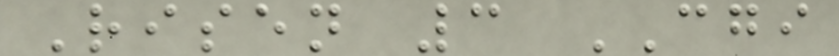Risen 3 CGI
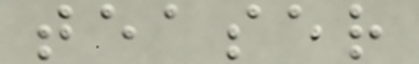teaser
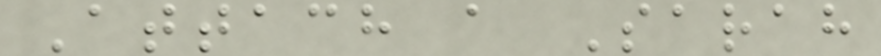Attach a Sarah
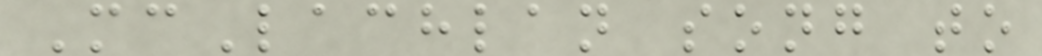McLachlan song to
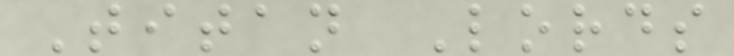Titan Lords
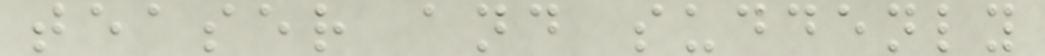teaser and suddenly
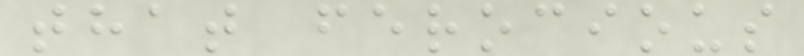that ferocious
